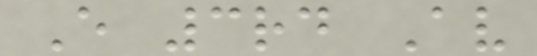E 3rd Av
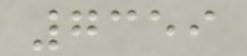7359
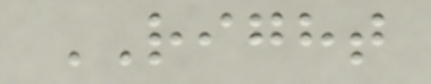RIGHT
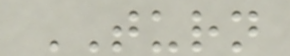TURN
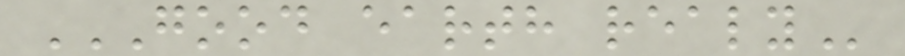GOOD EARTH REALY
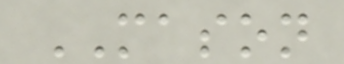MASON
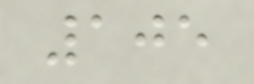105
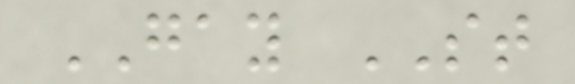GAY ST
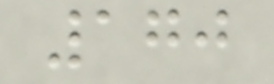170
